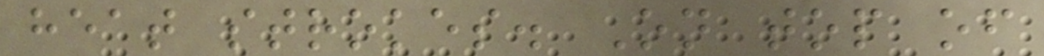heat strokes. On top of
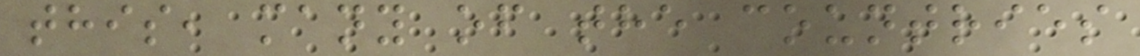this, many of the countries
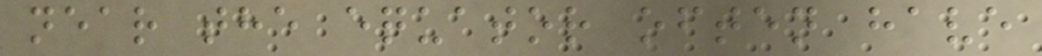near the equator often have
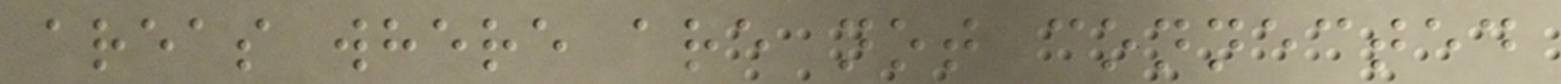areas where are not connected
